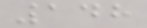148
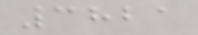3821
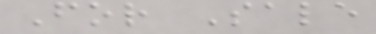For Sale
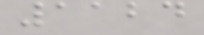1124
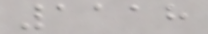1118
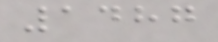1487
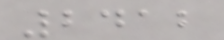2412
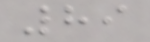89
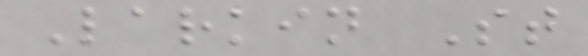Larkin St
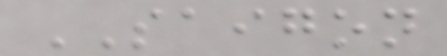SAIGON
